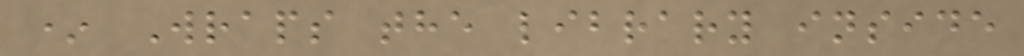* Wraps the library inside
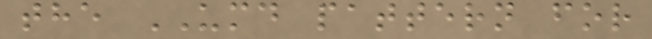the UMD pattern for
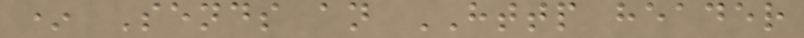* Sends an HTTP header
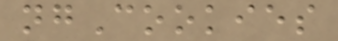ngCookies
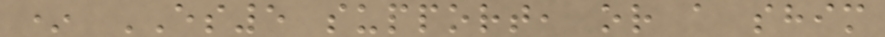* ES5 support, or a shim
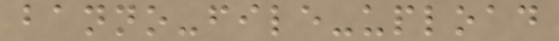banno-file-upload
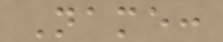Name:
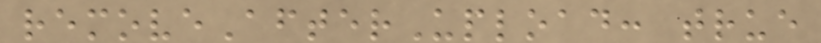removeAfterUpload: true
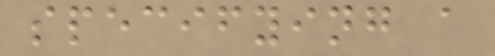specifying a
